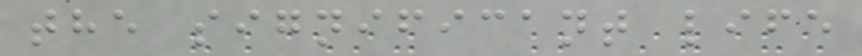the significant life
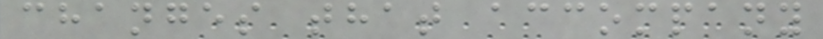changes that accompany
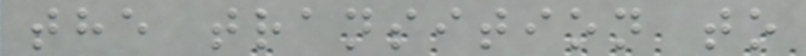the transition to
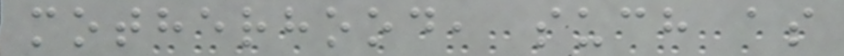motherhood, such as
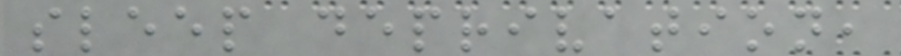sleep deprivation,
